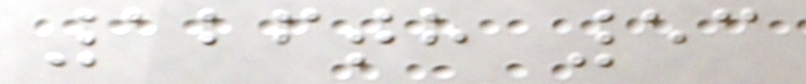126th 53
